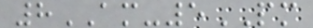8AM-5PM
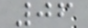06
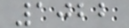1022
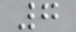7
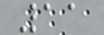11
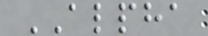ALPHA
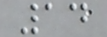14
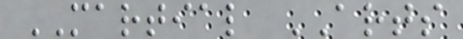MARTIAL ARTS
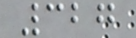327
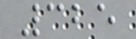325
